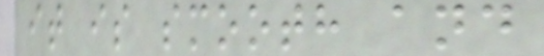it is smooth and
